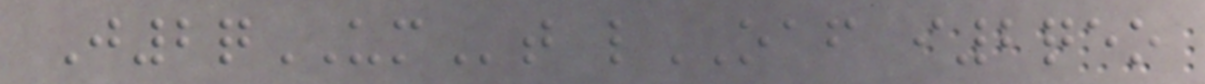J2qUMt lOAF i2qeo
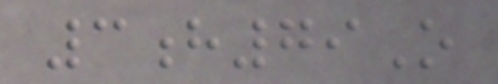3h79O
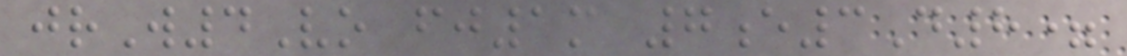jrW4Vo fj1m 7e3D8=
